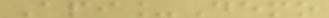Api_Demo
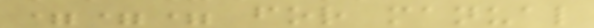=== for manual
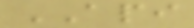API
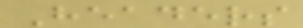Headers
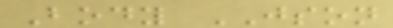Body JSON
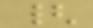{
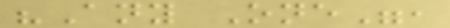"Any One",
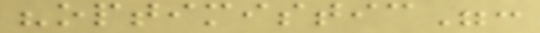"optimistic":
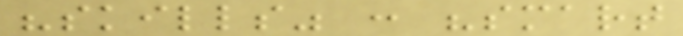"skills" : "smart
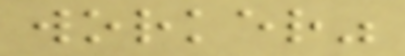worker"
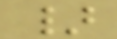}
